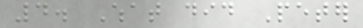4. What did Peter
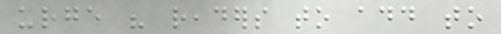urge his readers to add to
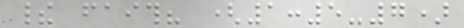their faith? (1:5-7)
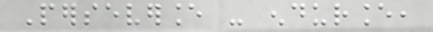Perseverance - endurance,
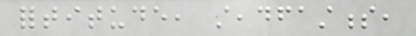fortitude, steadfastness,
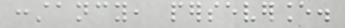constancy, perseverance.
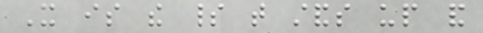It is the spirit that stands up and
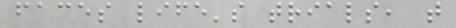faces life's trials, that
